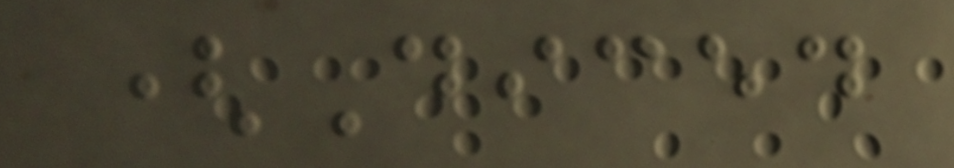(Diced
